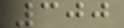300
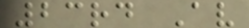23rd Av
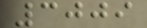3009
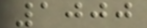1000
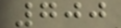700
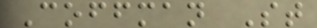Coffman St
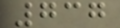737
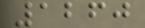1260
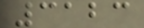3123
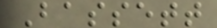Bassett
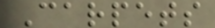Carpets
